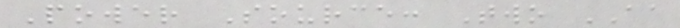Power Source: Two AA
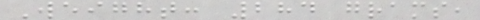Weight: 284 grams,
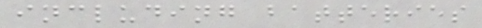including batteries
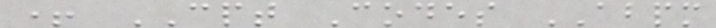+ CPT Codes ABPM
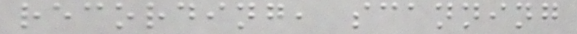recording, scanning
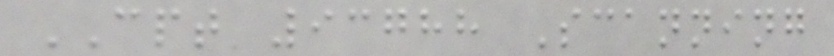CPT 93788 Scanning
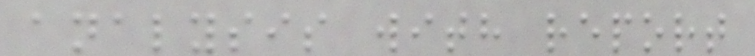analysis with report
